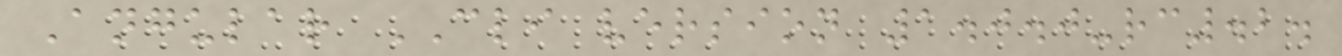Angular CLI version 1.0.0-rc.2.
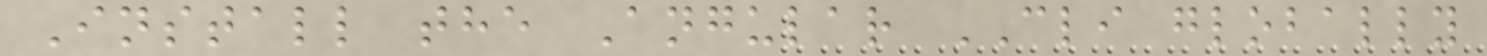Install the Angular CLI globally
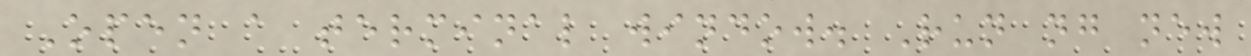Open a terminal window. Run ng new
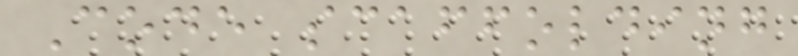Code scaffolding
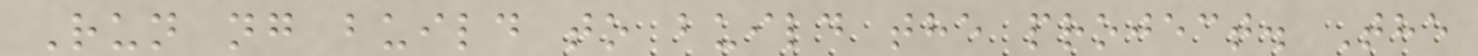Run ng build to build the project. The
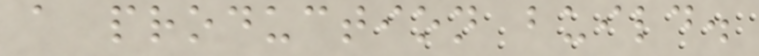a production build.
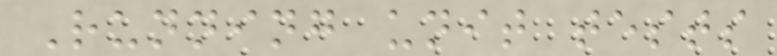Running unit tests
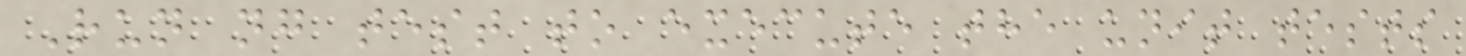Run ng test to execute the unit tests
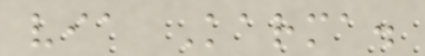via Karma.
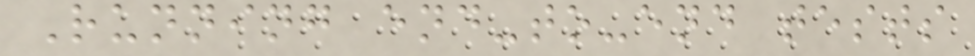Running end-to-end tests
